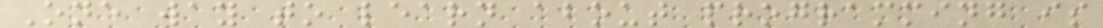One way to learn about programming is
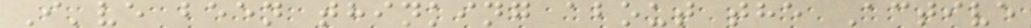I've been thinking about the Active
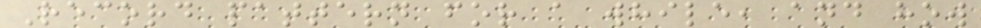Record pattern for a while, and how
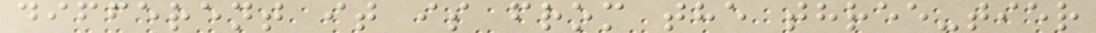different it is from the three-tier
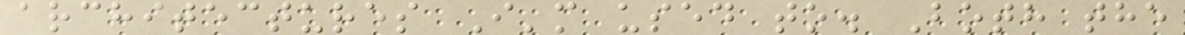architectures I'm used to. Both the
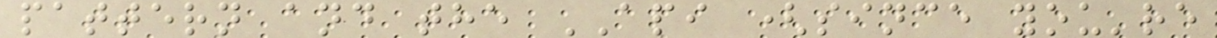pattern and the API (since you're
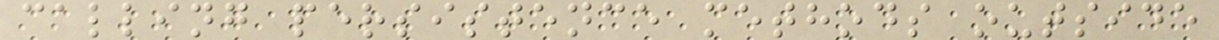calling persistence methods outside
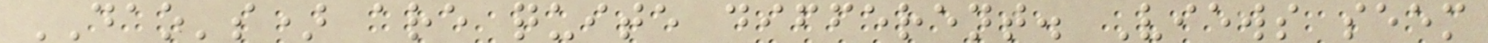DAO's) are quite different. Views seem
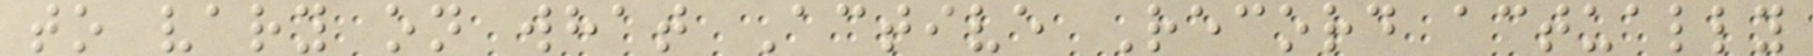to vary on what Active Record actually
